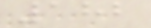182
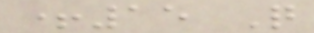+15 Q
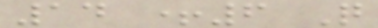14 +6 Q
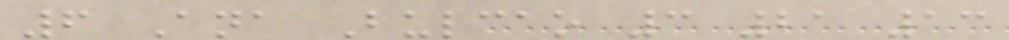6 Ana Bulcao 3 21 13
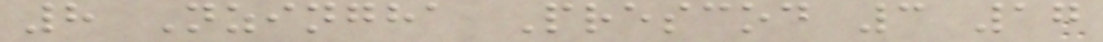8 Nzingha Prescod 3 17
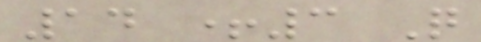14 +3 Q
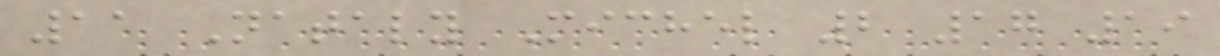11 Nataly Michel 2 17 19
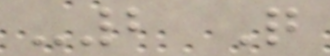-2 Q
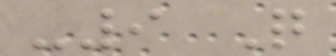-9 Q
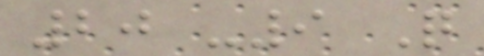20 -9 Q
